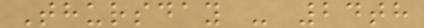Thursday - 24th
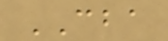CBA
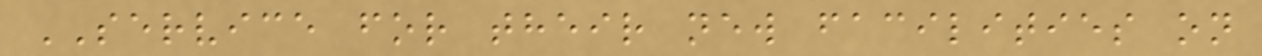SERVICE for their new facilities on
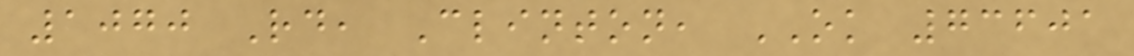1070 Rd, Clinton, OK 73601
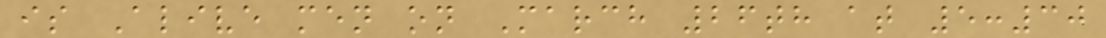is Alive men on March 26th at 5:30
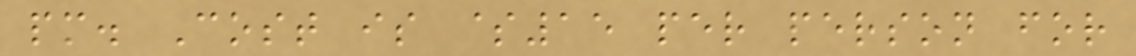pm. Cost is $15 per person for
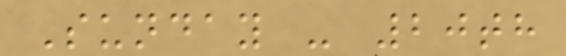Sunday - 20th
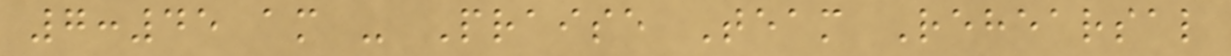7:45 am - Praise Team Rehearsal
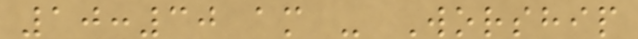10:30 am - Worship
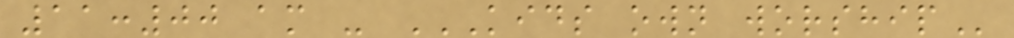11:00 am - KIDS OWN WORSHIP
